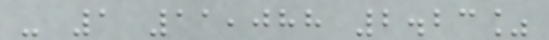- 1 11,088 2.23%
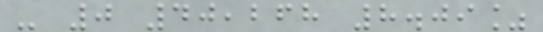- 0 40,268 8.09%
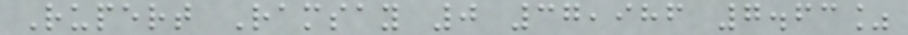Rupert Ramsay 0 37,986 7.63%
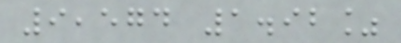9,574 1.92%
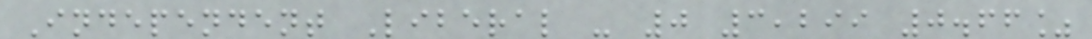Independent Liberal - 0 3,299 0.66%
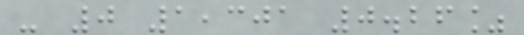- 0 1,301 0.26%
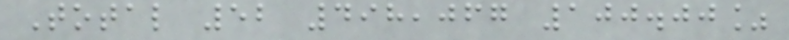Total 52 498,067 100.00%
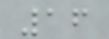16
